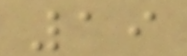19
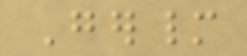Germany
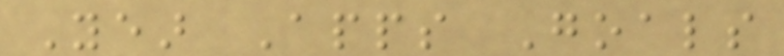Year Apps Goals
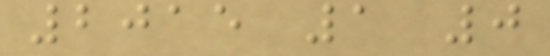2015 1 0
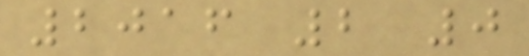2016 2 0
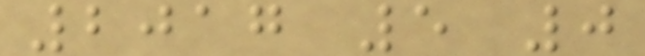2017 5 0
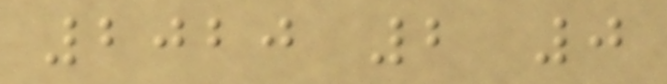2020 2 0
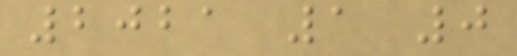2021 1 0
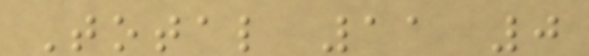Total 11 0
